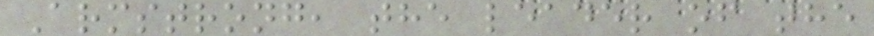Armstrong, the leader of the
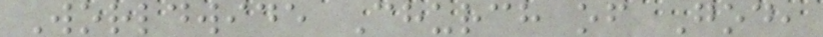Worldwide Church of God,
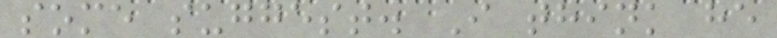some suggest. I think he
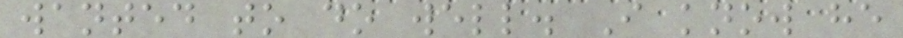wanted to do well. I know he
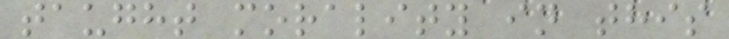taught morality in this
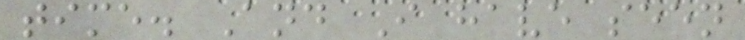time. And I have seen
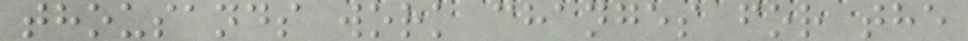thousands work changes for the
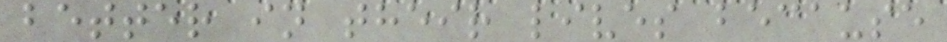better in their lives because
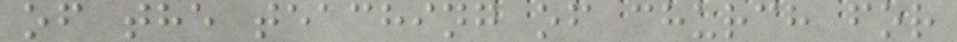of the teaching of church for
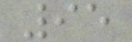95
